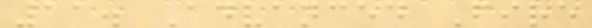11. Advanced Fire
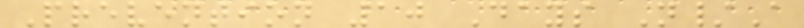Prevention 10 Days N/A
